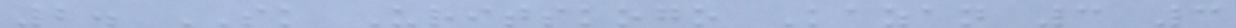2. SK Uritskogo Kazan 3 3
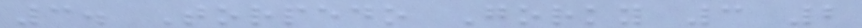3. Torpedo Gorky 3 2
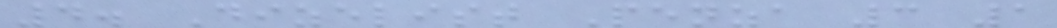4. Dizelist Penza 3 1
